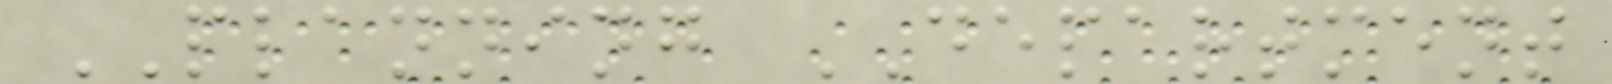PLANNING DEPARTMENT
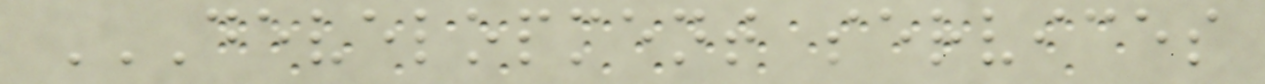DEVELOPMENT SERVICES
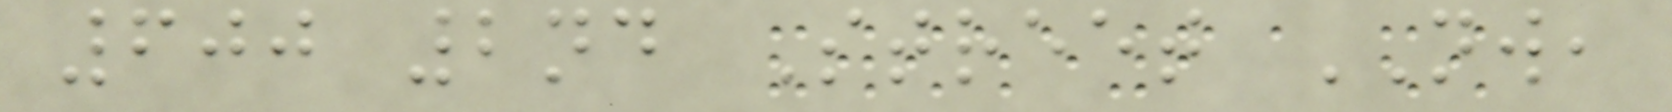600 2nd Street NW,
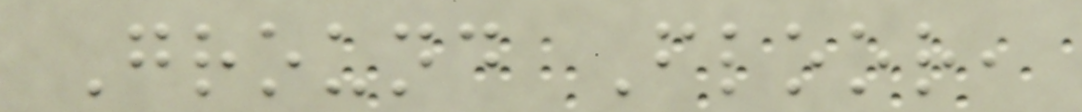Ground Floor,
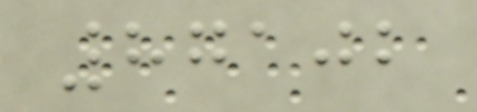87102
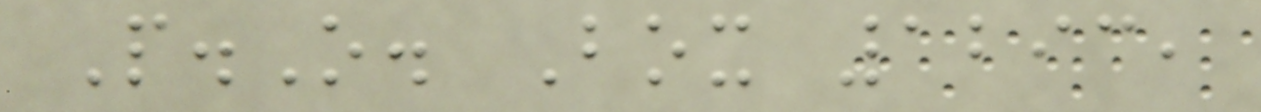P.O. Box 1293,
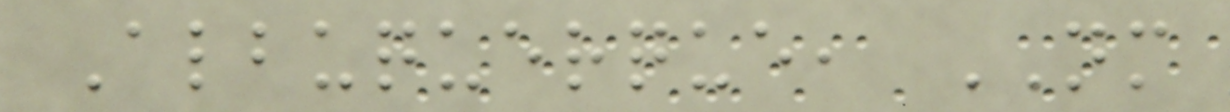Albuquerque, NM
